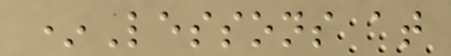*Lessons at
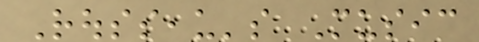Rousseau's Music
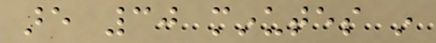are 30 minutes in
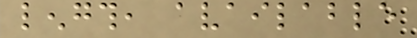length, available
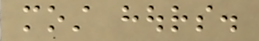most hours.
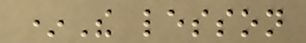*The lesson
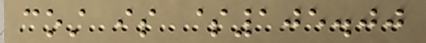cost is $105.00
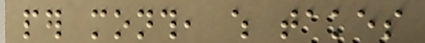per month, which takes
